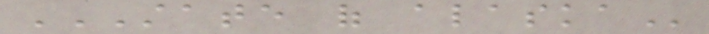STATE OF ALASKA
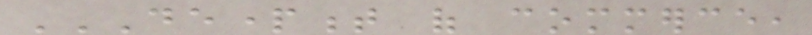DEPARTMENT OF COMMERCE,
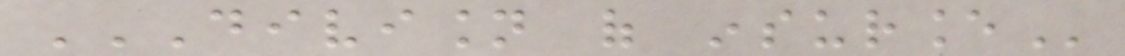DIVISION OF INSURANCE
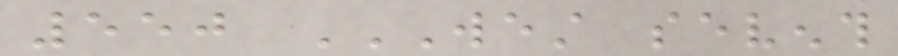550 WEST SEVENTH
